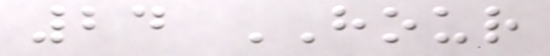24 HOUR
